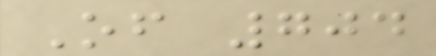Of 704
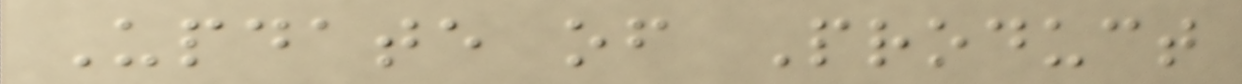Update of Product
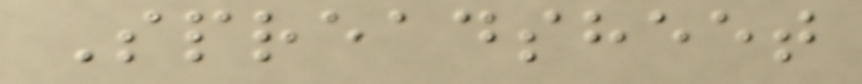Spreadsheet
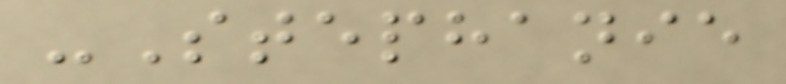-Stephanie
